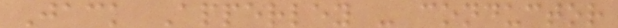Jack Apperley - conductor
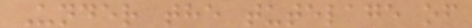Under the tutelage of
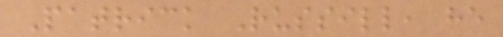Patrick Russill, he
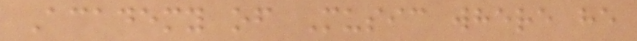Academy of Music where he
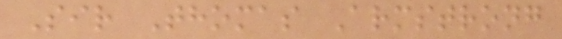Sir Thomas Armstrong
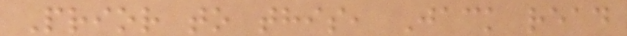Prior to this, Jack read
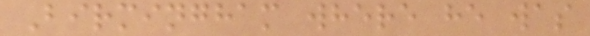Birmingham where he was
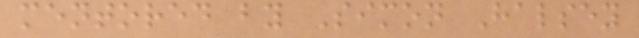mentored by Simon Halsey
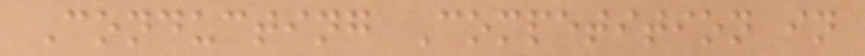Conducting Competition in
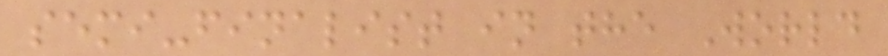semi-finalist in the World
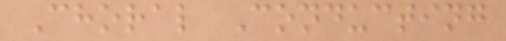Choral Conducting
